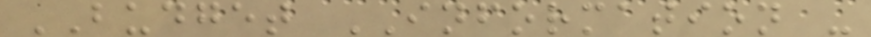BUDGET INFORMATION -
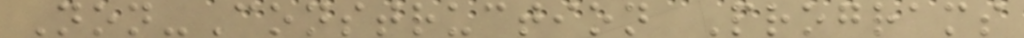Non-Construction Programs
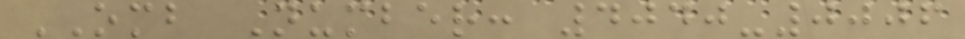OMB Number: 4040-0006
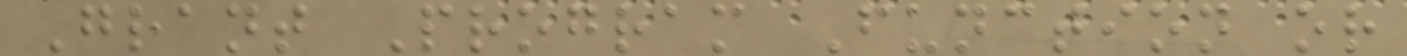Grant Program Function or
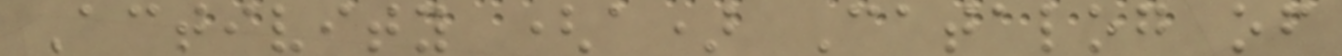Activity (a) Catalog of
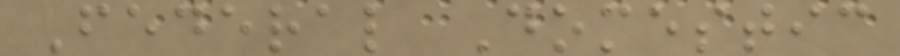Federal Domestic
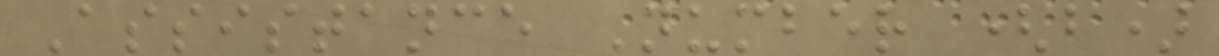Assistance Number (b)
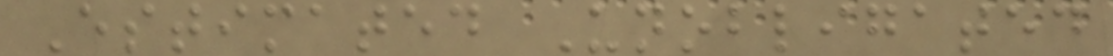Estimated Unobligated
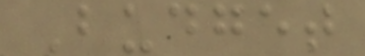Budget
